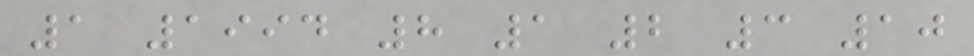1 1994 8 1 2 3 10
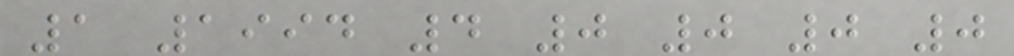1 1994 4 0 0 0 0
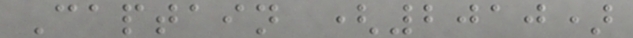Captain (2010)
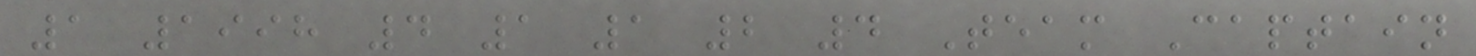1 1998 4 1 1 2 4 Team Captain
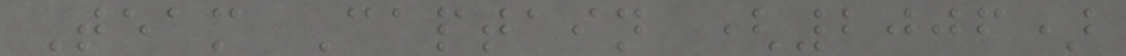Team Captain (2006)
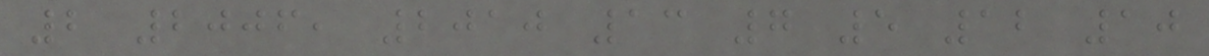2 2006, 2010 13 7 5 12 10
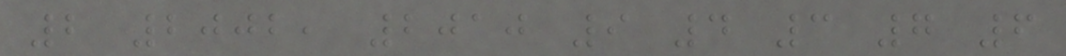2 2002, 2010 9 4 3 7 6
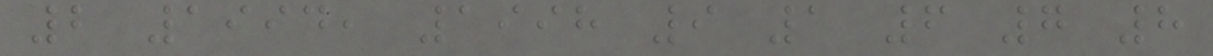2 1994, 1998 9 1 6 7 8
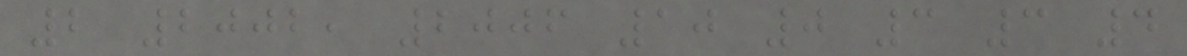2 2002, 2006 10 0 3 3 4
